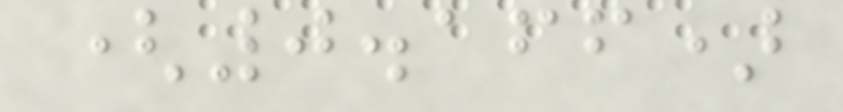(0.166)
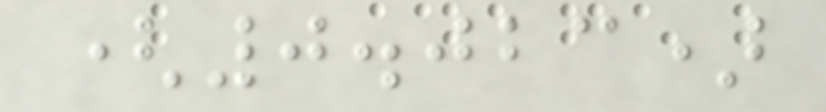(0.023)
